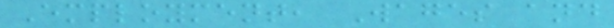Employment, Wages and
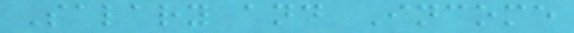Salary and Income
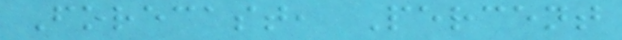Forecast, Percent
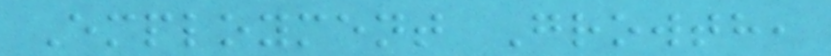Employment Growth,
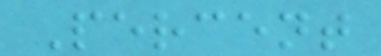Percent
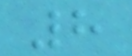8
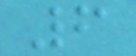6
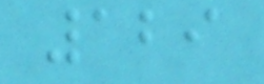129
